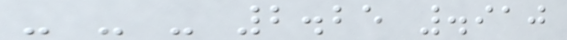- - - 2.25 .910
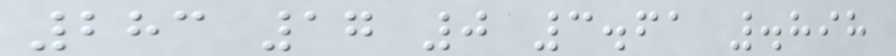283 17 0 3.61 .898
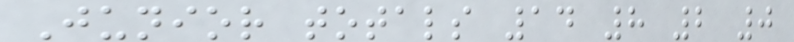Junior totals 14 8 2 0
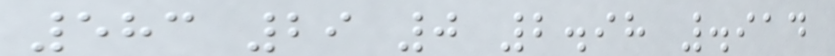583 29 0 2.98 .914
